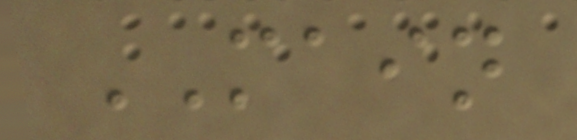MAIN
